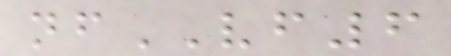nfVF6
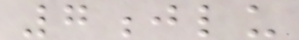7jlu
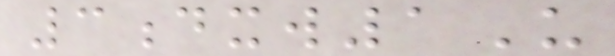3dxw1U
